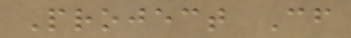Project Cf
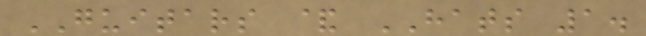GUITARS & HATS 1.
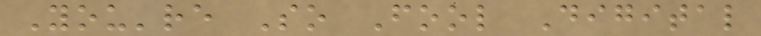You're So Fool Digital
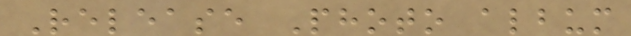Release Photo album
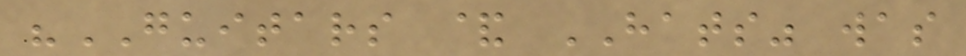"GUITARS & HATS" was
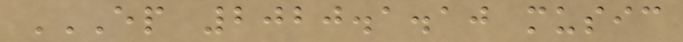EP 2020.1.10 MUSIC
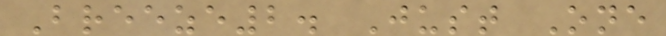Breeze2. Just One
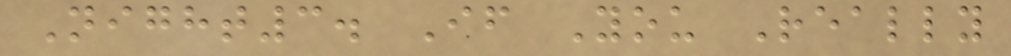Night3. If You Really
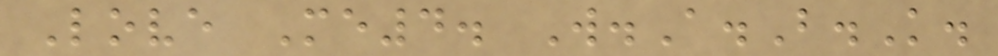Love Me4. W.A.B.K.
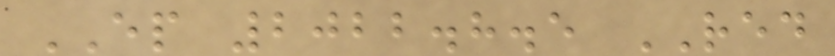EP 2022.8.5 RED
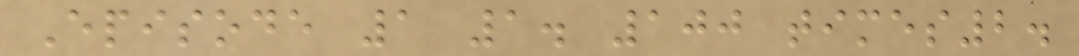Episode 1 1. 100 times2.
